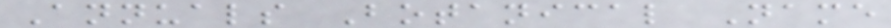Annuals Botanical Name
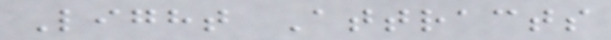Light Attracts
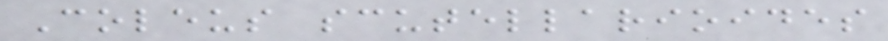Coleus scutellarioides
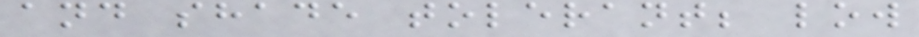and shade tolerant; low
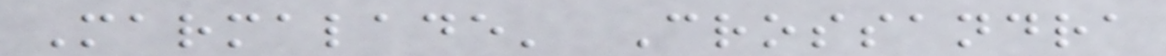Marmalade' Crossandra
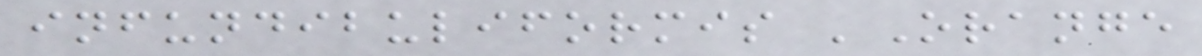infundibuliformis 'Orange
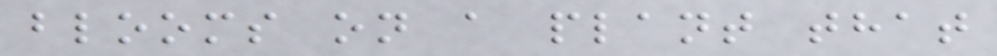blooms on a plant that
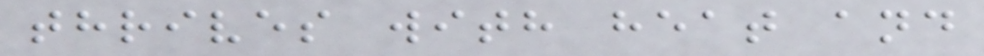thrives with heat and
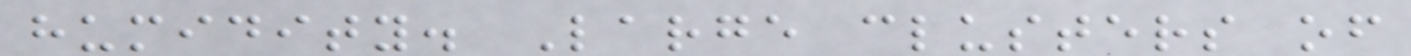humidity. Large clusters of
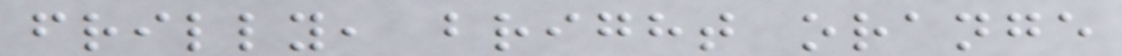frilly, bright orange
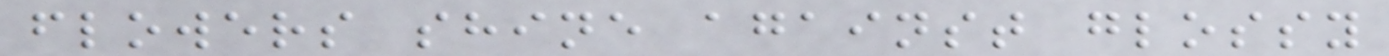flowers shine against glossy
